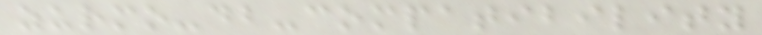zurmo-db-compatibility
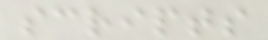scripts
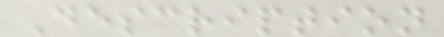Description
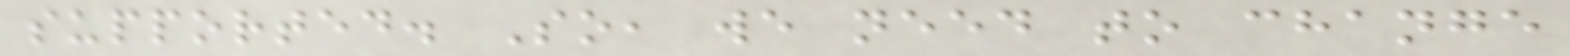supported. So, we need to change
